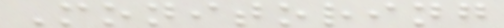Monitoring
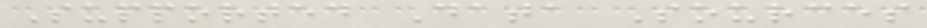Supported Data Sources
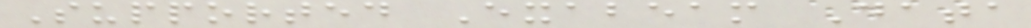Supported Exabeam Data
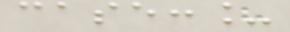case:_
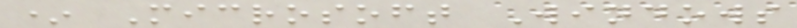* Microsoft Windows
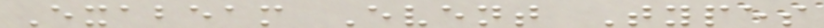Exabeam Event Types
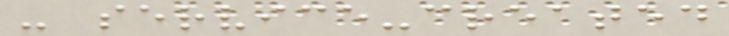- service-created
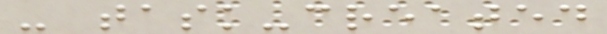- task-created
